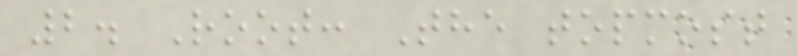2. Root: The topmost
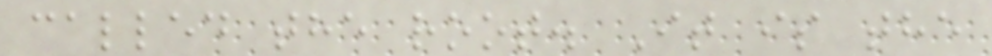called the root. It is the
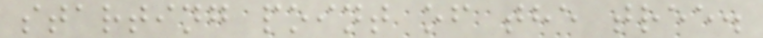starting point of the tree.
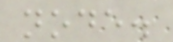node.
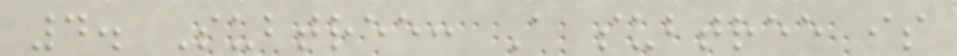4. Subtree: A subtree is
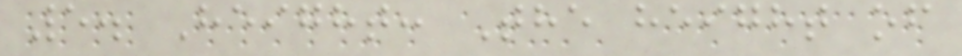5. Height: The height of
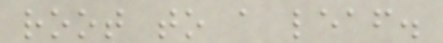root to a leaf.
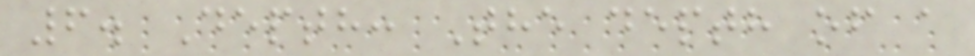6. Depth: The depth of a
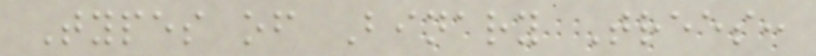Types of Binary Trees:
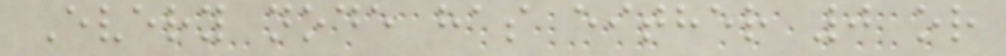Every node has either 0 or
